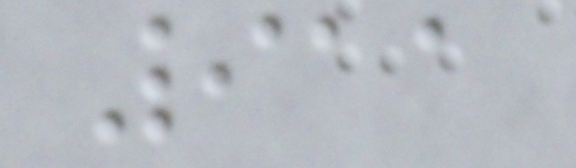911
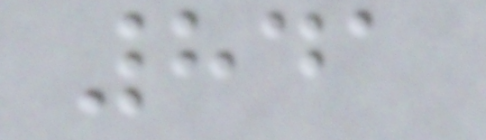841
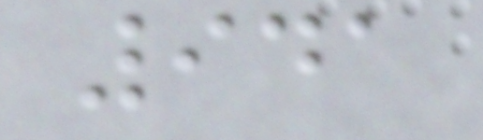941
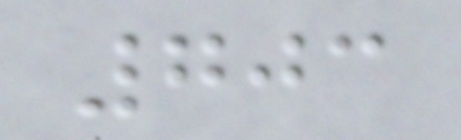703
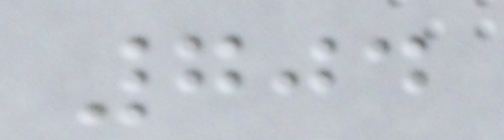704
